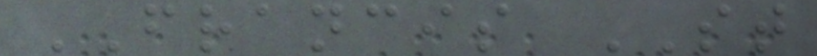FRANCIS ST
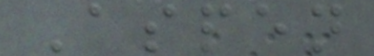Aspen
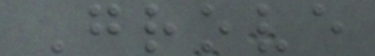Grove
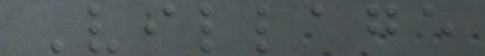Village
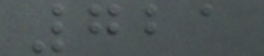721
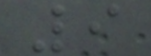9
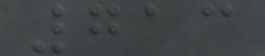713
